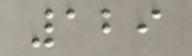129
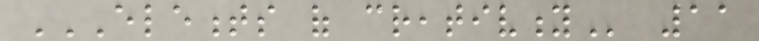ELEMENTS OF CREATIVITY 11
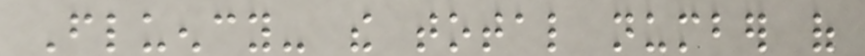Fluency- the total number of
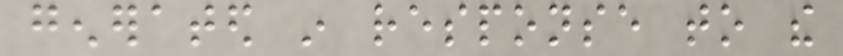generated in response to the
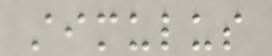stimulus
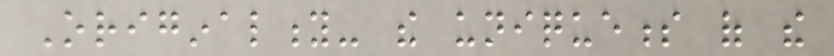Originality- the uniqueness of the
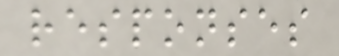responses
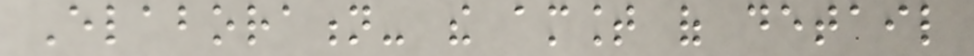Elaboration- the amount of detail
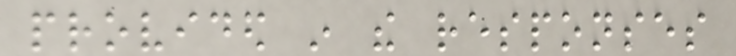provided in the responses
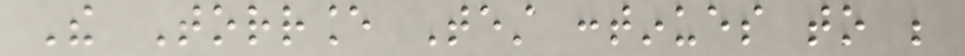The Torrance Test continues to be
